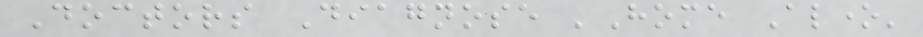Doctors Diagnose 'Home Alone'
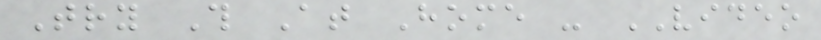Try This At Home - VIDEO
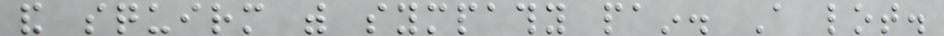and squirm with sympathy pain. A lot.
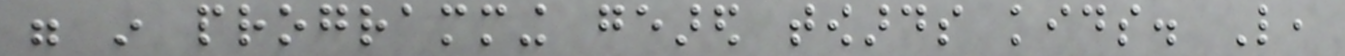were in programming geared towards kids. Like,
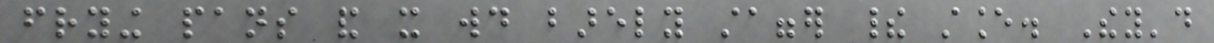frying pans and it would barely stagger their stance. They'd
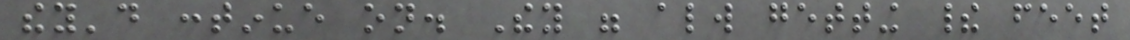they'd continue on. They were always getting their feet
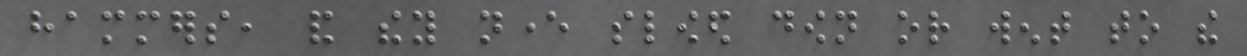hammers, and they never slowed down or went to the
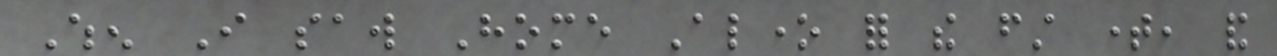When I saw Home Alone for the first time, and
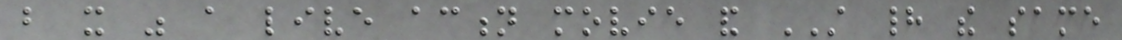but it was a live action movie and STILL had the same
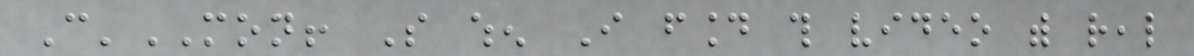C'MON! So when I found this video with real
